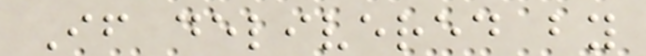If delivered by
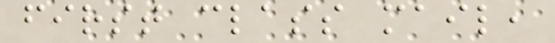first class mail,
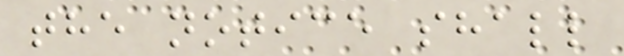the notice shall
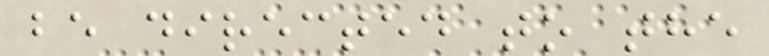be directed to the
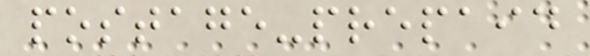postage-prepaid
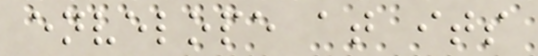envelope at its
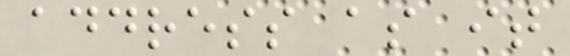address as it
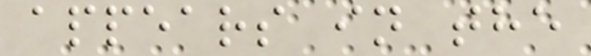appears in the
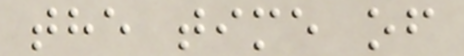the time of
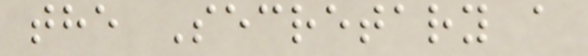the Secretary a
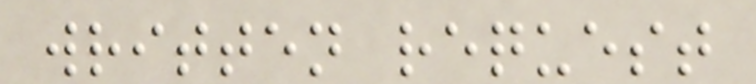written request
